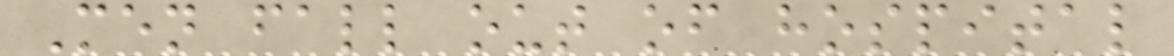Men fall out of hospital
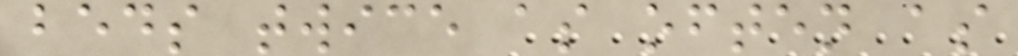beds twice as often as
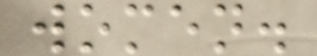women.
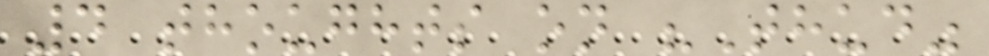4 thoughts on "Thud"
